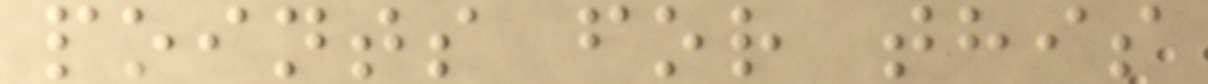points for this
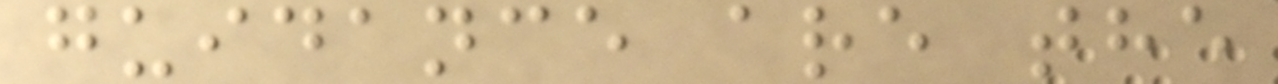guidance are the
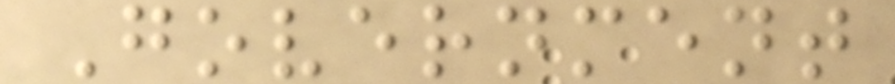Government
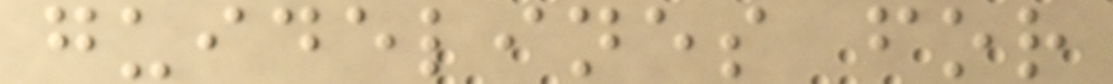guidelines for
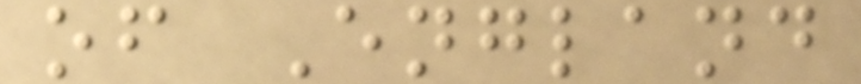of England
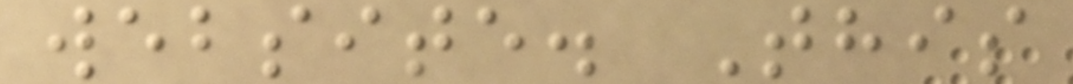website. This
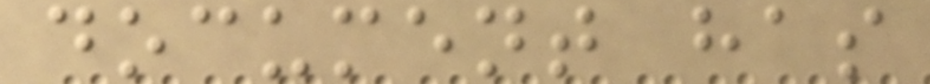document has
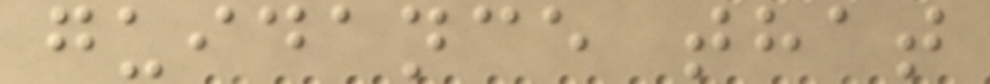guidance that
